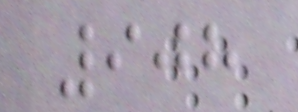908
